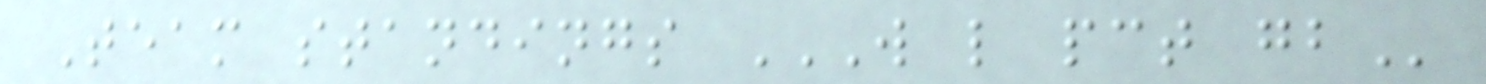Team standings W L PCT GB
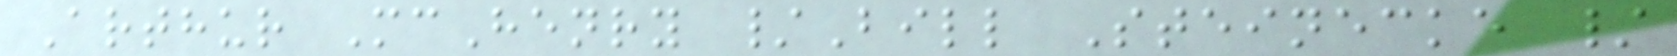Arthur McHenry /Bill Steinecke /
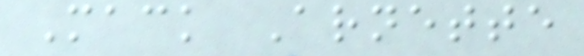Mack Arnette
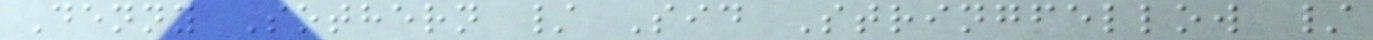Denny Sothern / Sid Stringfellow /
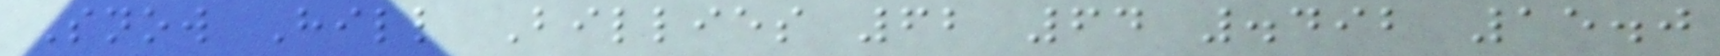Snow Hill Billies 62 64 .492 15.0
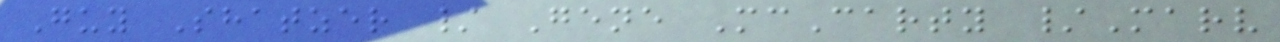Guy Shatzer / Gene McCarty /Marv
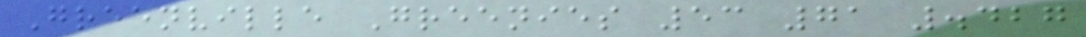Greenville Greenies 53 71 .427
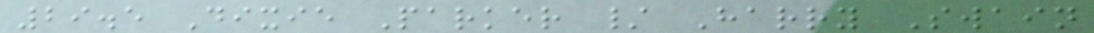29.5 Dixie Parker / Harry Swain
